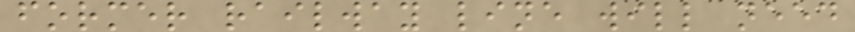former railway line will need
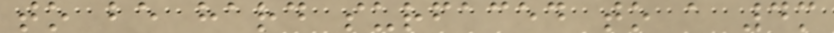to be hard surfaced to a 4m
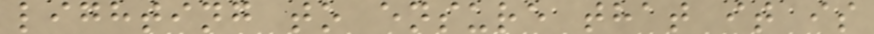lighting to ensure that it is
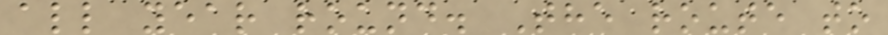all year round. The route to
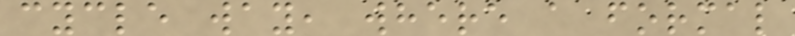cycle way, where a formal
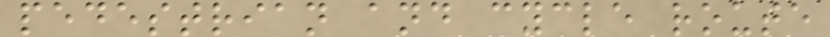pedestrian and cycle route
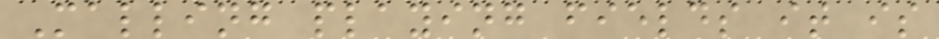Malling playing fields it is
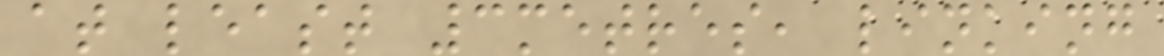at least 3metres, linking
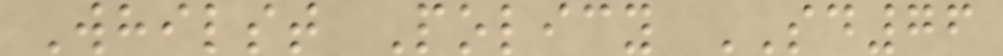Whilst Policy SD76
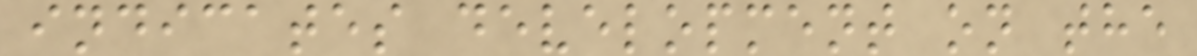indicates development on the
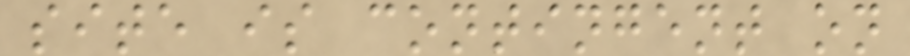site is contingent on
